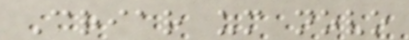Criar um novo
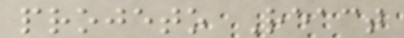projeto React
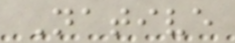Native
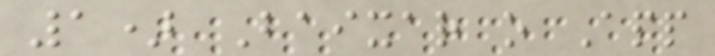1) Baixar o App
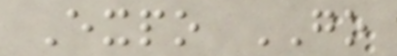Expo GO
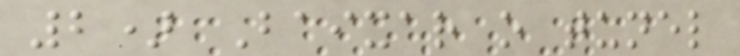2) Baixar o tunel
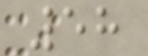58
